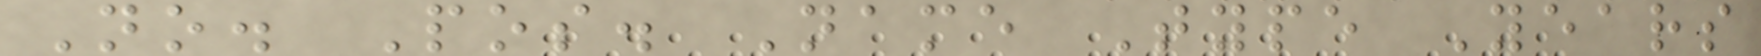No. Pos. Name Type Years
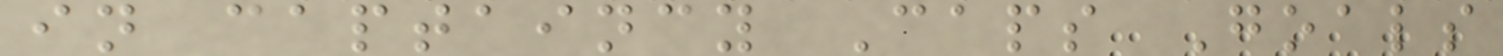in captaincy Caps Goals
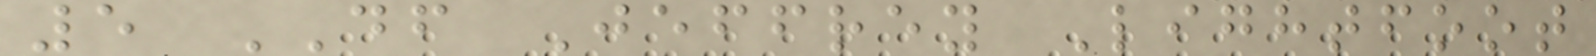5 DF Jeffrey Lightfoot
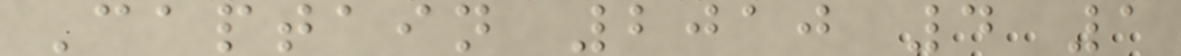Captain 2010 4 1
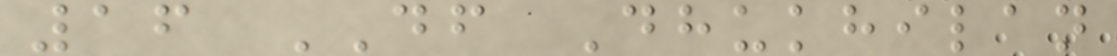16 DF Dhukhilan
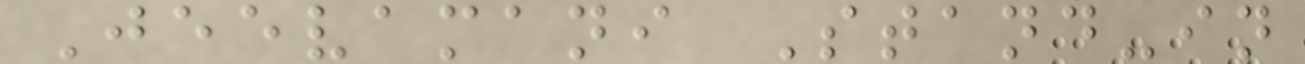Jeevamani Stand-in
